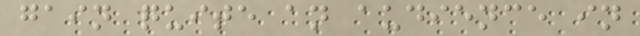gain quite an audience in
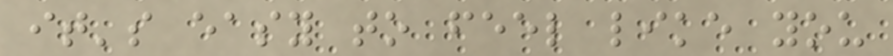it's easy to feel like you
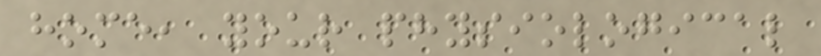home, your physiological
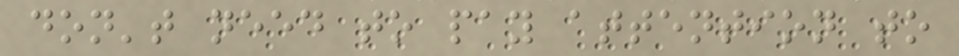don't need to pay attention to
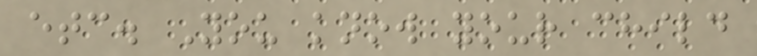etc. You know your child
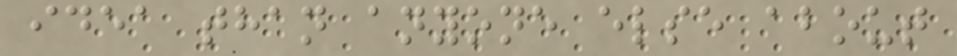idea than anyone else about
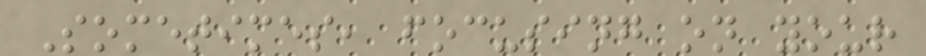Sometimes, focusing on your
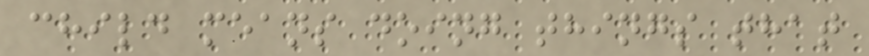child means doing things that
